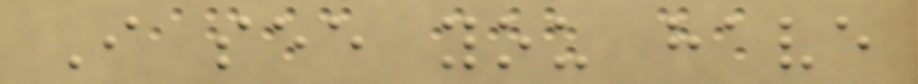I see you have
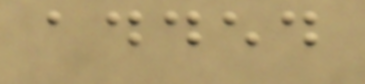added
